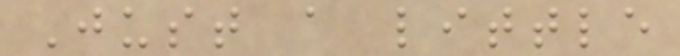Just a little
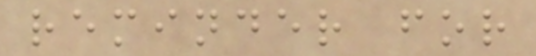reminder for
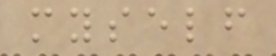myself
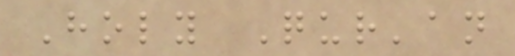Holy Qur'an
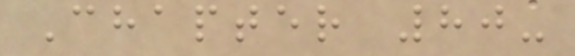Chapter 80-
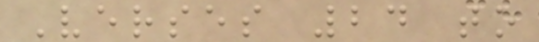Verses 24 to
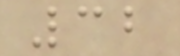32
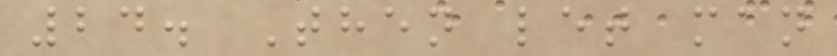24. Then let man
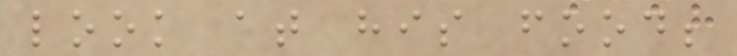look at his food;
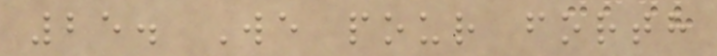25. We pour forth
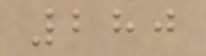280
